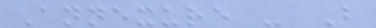Annexure - B
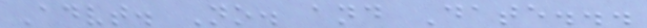Advt. No. and Date...
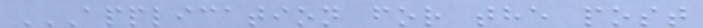APPLICATION FOR THE POST
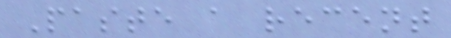Paste a recent
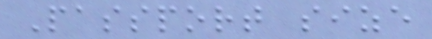Passport size
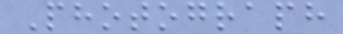Photograph
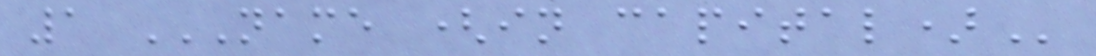1 NAME (IN CAPITAL)
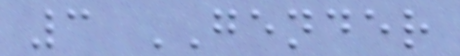3 GENDER
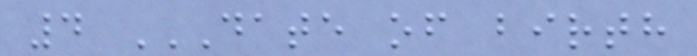4 DATE OF BIRTH
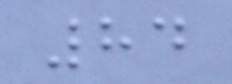84
